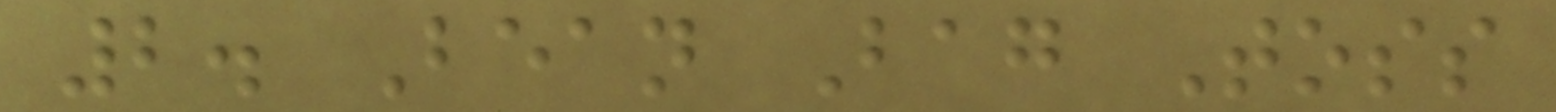2. Bean Bag Toss
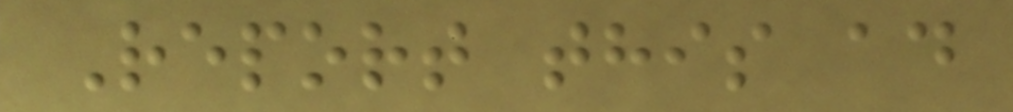Report this ad
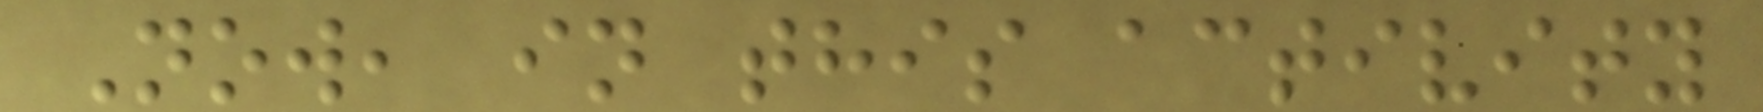Now, in this activity
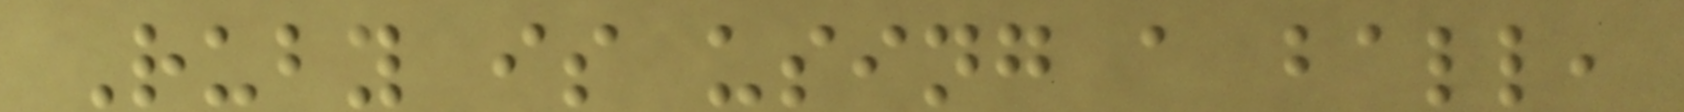Ruby is using a ball,
